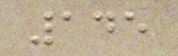145
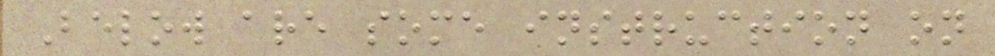Below are some instruction on
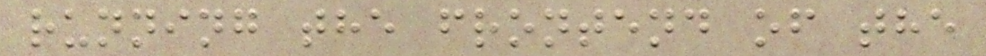running the frontend of the
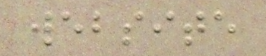website
